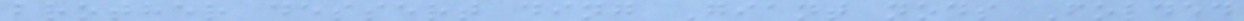brother dessert ding Giant nods Folded
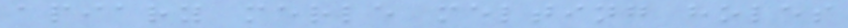apiary merle melting holes
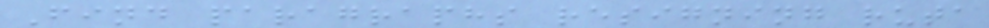Find paragraphs resigning ruta
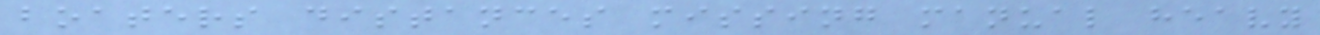boaters distances missing manual heavy
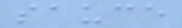sauce
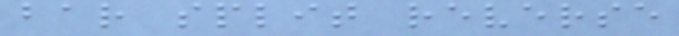bar split reverse
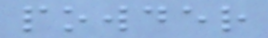powder
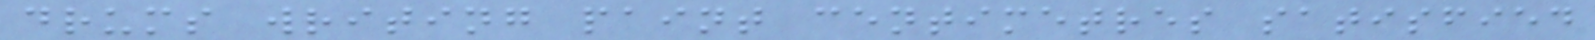drums writing paint centimetres satisfied
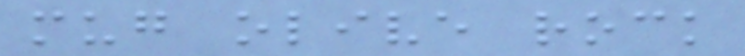mug olive rock
